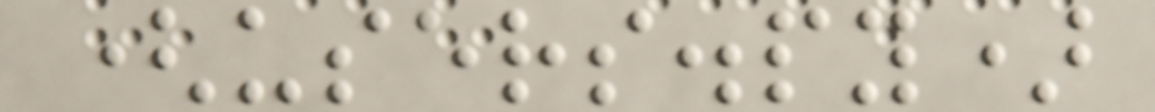(users.py)
